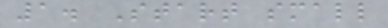1. Start small
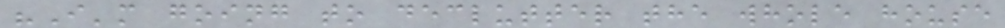"I'm going to declutter the whole house
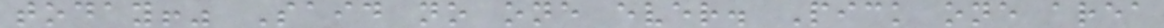today!" Said no one ever. Pick one area
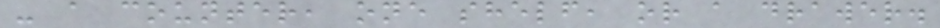- a counter, one shelf, or a drawer.
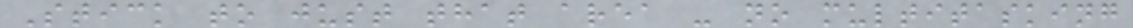Stick to just that area - no multitasking
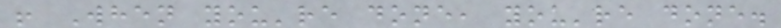! When you're done, you're done.
